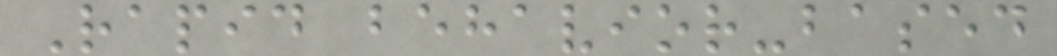Rapid behavior-based
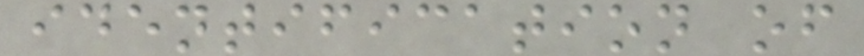identification of
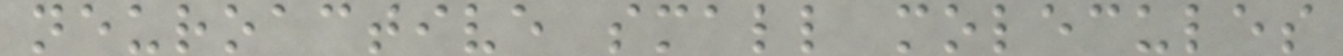neuroactive small molecules
